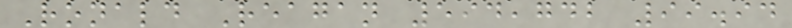Ronald Reagan 594,742 99.94
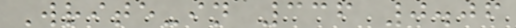Write-in 336 0.06
